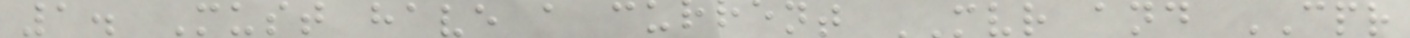1. Must have a current MVR and CPR
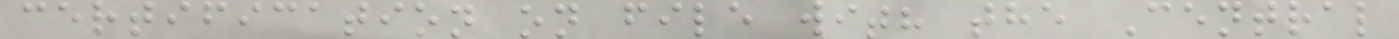certification on file with the Central
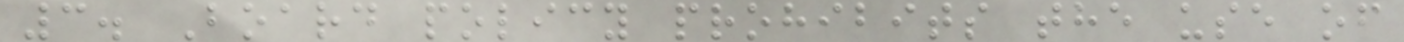3. Board policy prohibits the use of
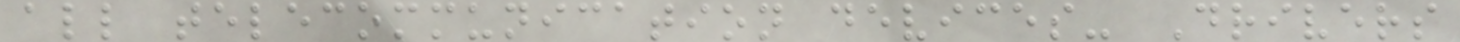all telecommunication devices- Drivers
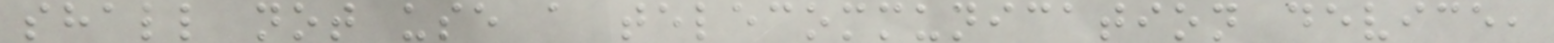shall not use a telecommunication device,
